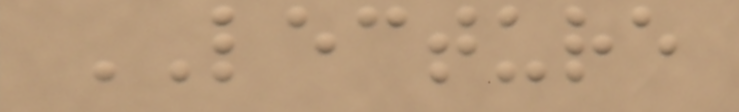LECTURE
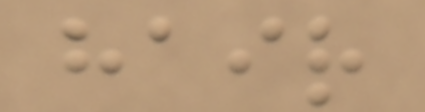hair
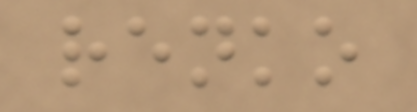renko
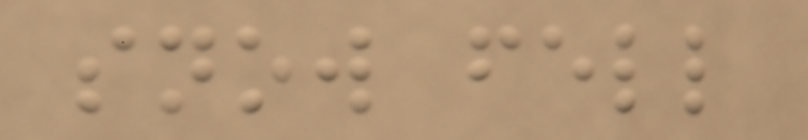snow fell
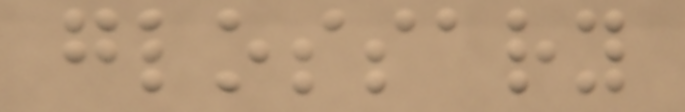glossary
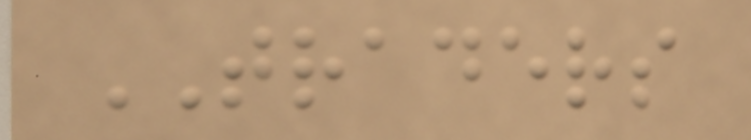TRADERS
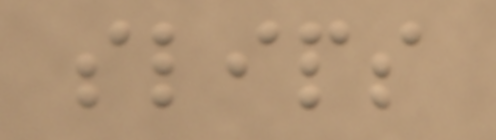slips
